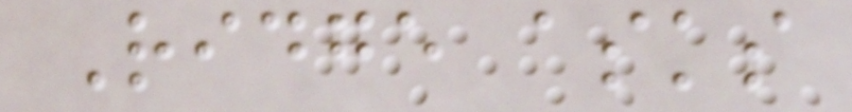Ridge asks
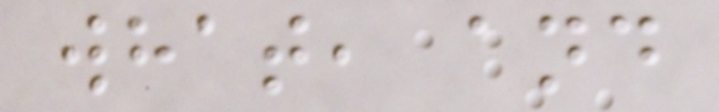what, and
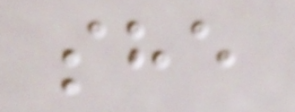she
